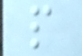p
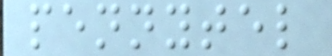pennytel
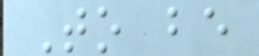To be
